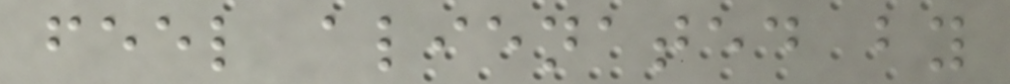feel alienated by
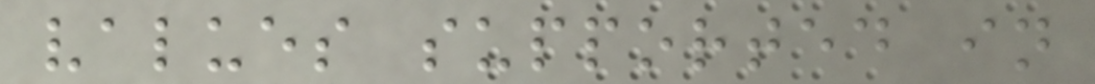values supported in
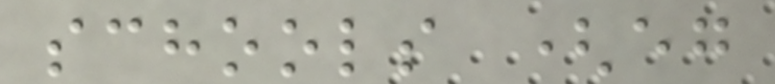schools (eg
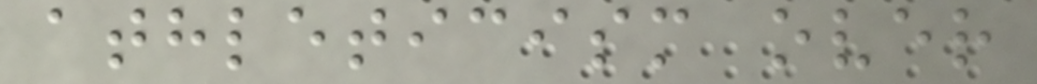athleticism over
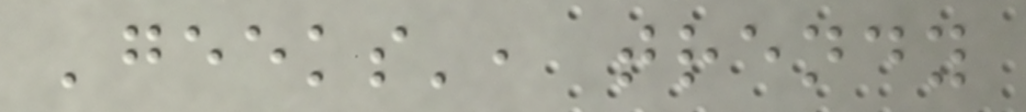'geeks', trendy
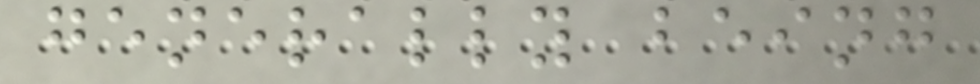generally being
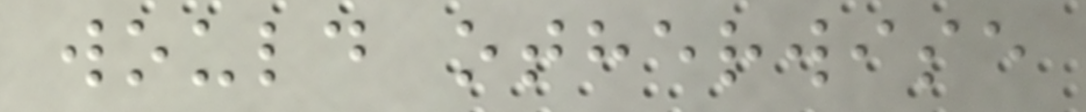would otherwise
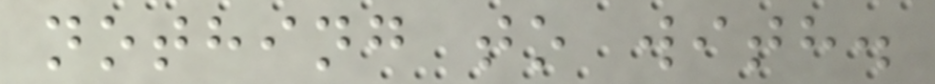nothing to with.
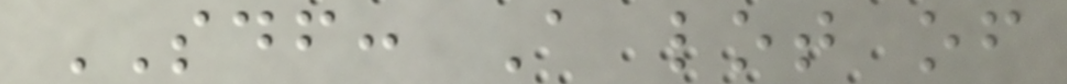SDF: A lot of
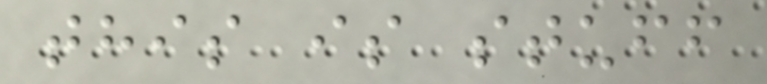this is stuff
